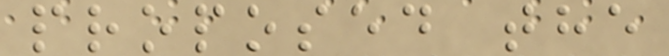proposed the
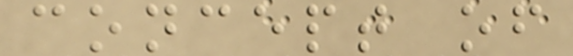concept of
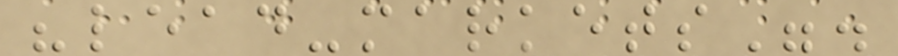"lead-markets".
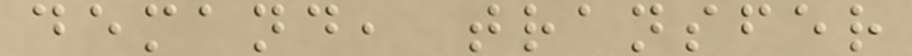demand, transfer
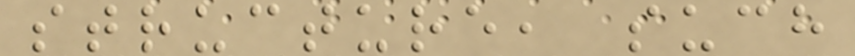structure, such
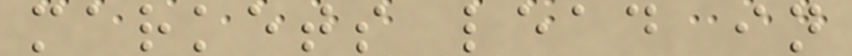markets lead in
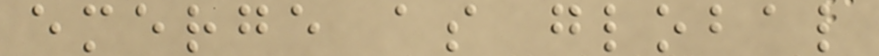emerge as global
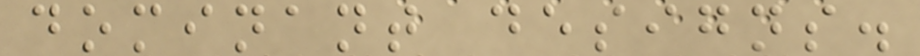dominant designs.
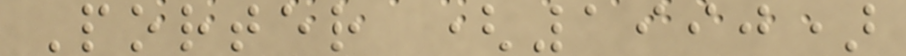Porter (1990)
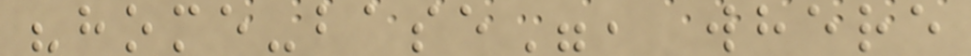"home-base", where
